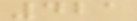421
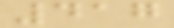417
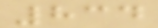834
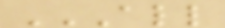ALL
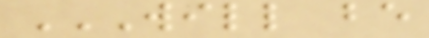WILL BE
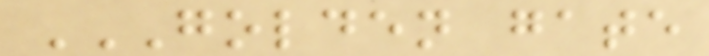GOLDEN GATE
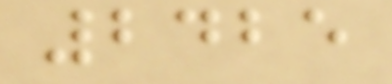2425
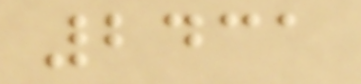2431
